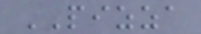PIZZA
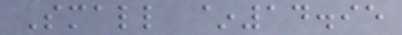Small ~14.95
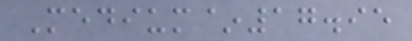Medium~17.95
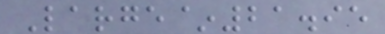Large~21.95
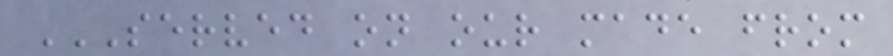SERVED ON OUR MADE FROM
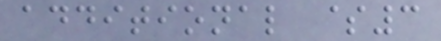additional $3
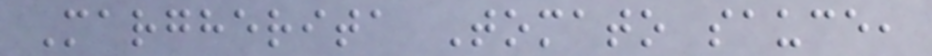Margherita Tomato sauce,
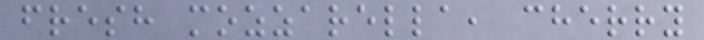fresh mozzarella, cherry
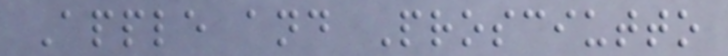Apple and Prosciutto
